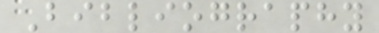Bibliography
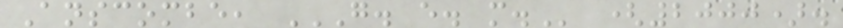Anscombe, G. E. M. (2000).
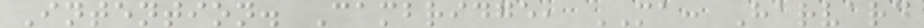Intention. Cambridge, MA: Harvard
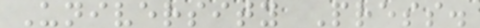University Press.
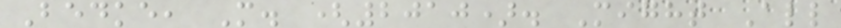Bedke, M. (2010). Might All
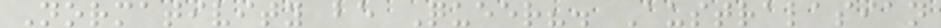Normativity be Queer?. Australasian
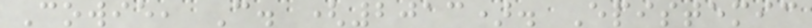Cowie, C. (2013). Epistemic
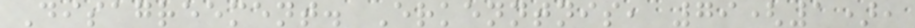Disagreement. Erkenntnis, 79(1),
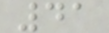41
